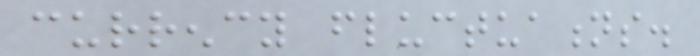currency fluctuations.
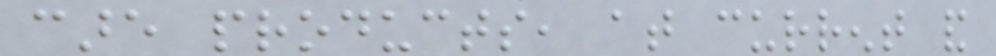care products, at current and
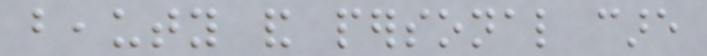beauty and personal care
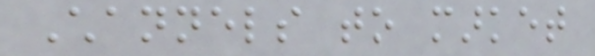Channels to market
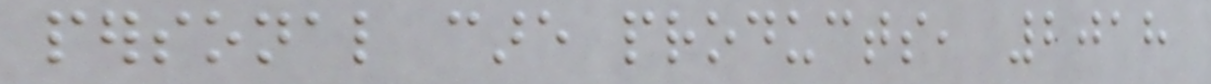personal care products, 2018
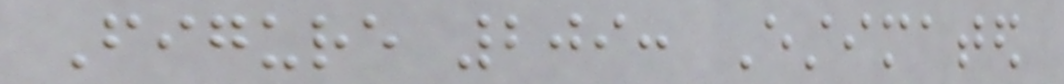Figure 209: Estimated
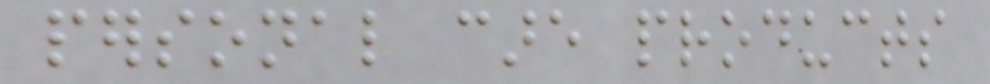personal care products
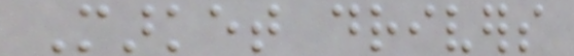Market drivers
